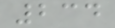234
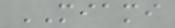MIAMI
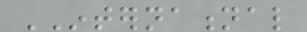INTERNATIONAL
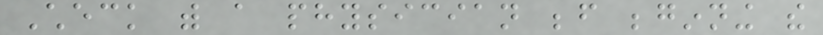Check with a physician before beginning the
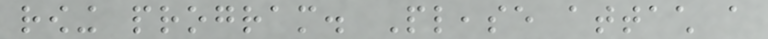rowing program. Please attach a
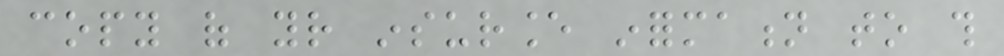copy of your insurance information to this
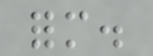form.
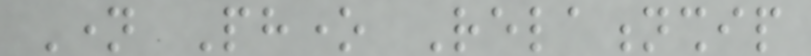Name Phone Relationship
